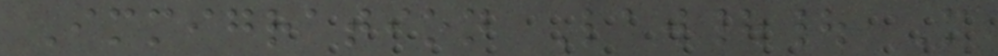Immigration Law|| M
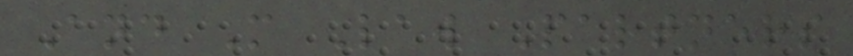And M Law Partners
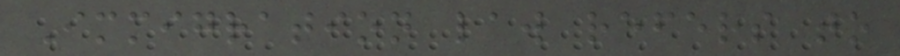Immigration law refers to
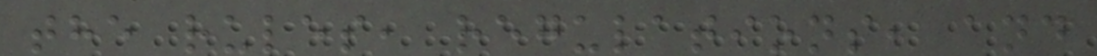the rules, regulations, and
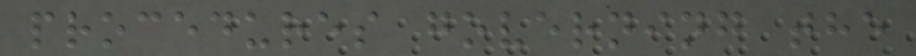procedures governing the
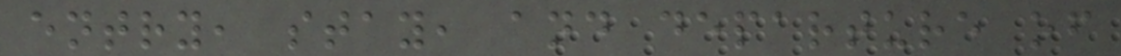entry, stay, and departure of
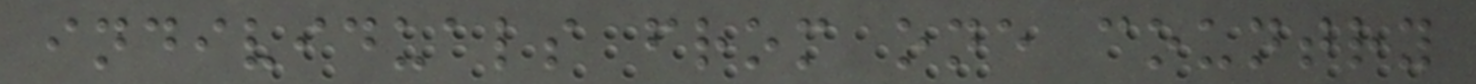individuals from one country
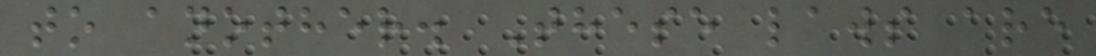to another. These laws are
